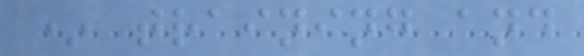* training and
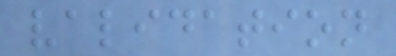validation
